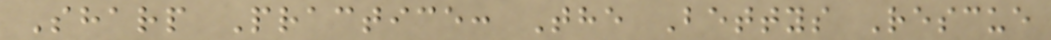Sharp Practice: The Bettys Rescue
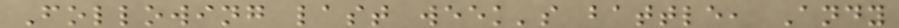Following last week's battle, Andy
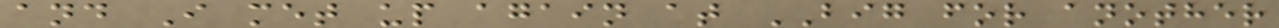and I met up again at BIG for another
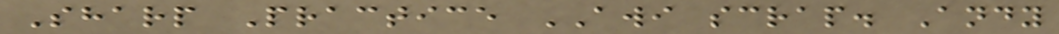Sharp Practice AWI scrap. Andy
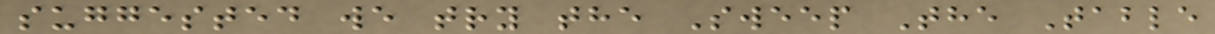suggested we try the Sweep The Table
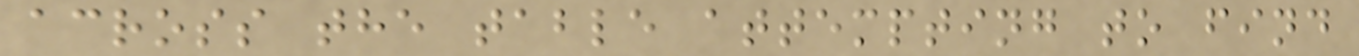across the table attempting to find
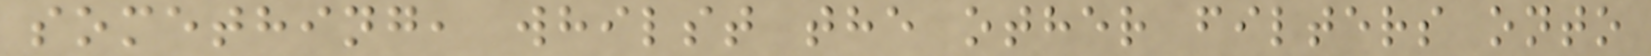something, whilst the other filters onto
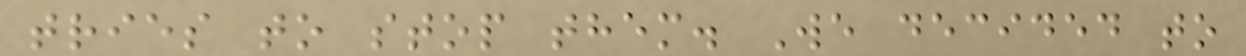tries to stop them. We decided to
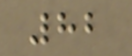82
